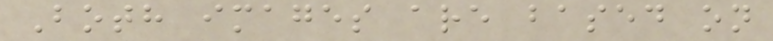Both images are based on
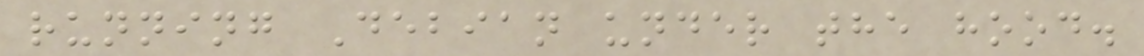running Debian under the hood.
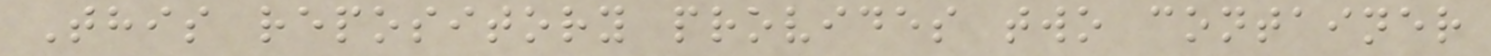This repository provides two container
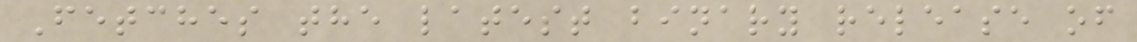Fetches the latest binary release of
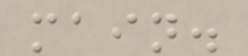main.
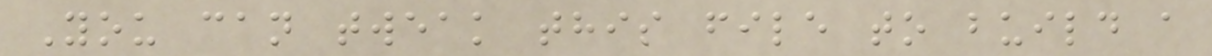You can tweak this file to build a
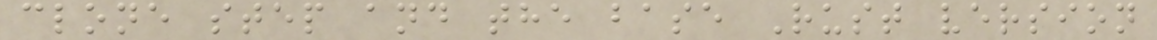clone step and the base Rust version
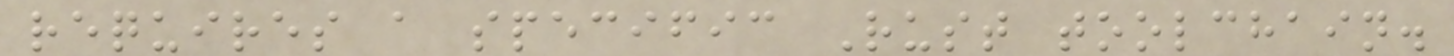requires a specific Rust toolchain.
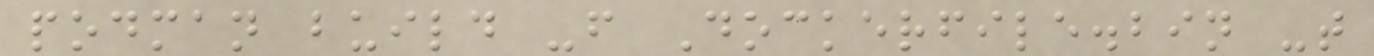podman build -f Dockerfile.bin -t
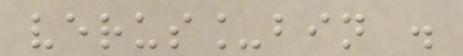verus_bin .
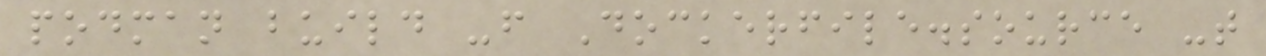podman build -f Dockerfile.source -t
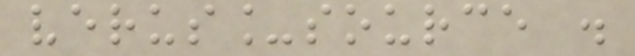verus_source .
